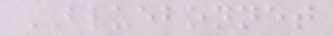BLUEBONNET
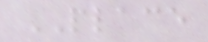PLACE
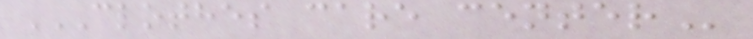CLOTHES CARE CENTER
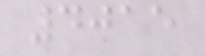4015
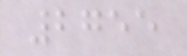2755
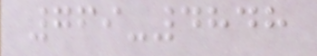769-4848
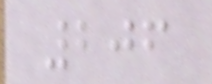206
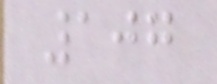107
